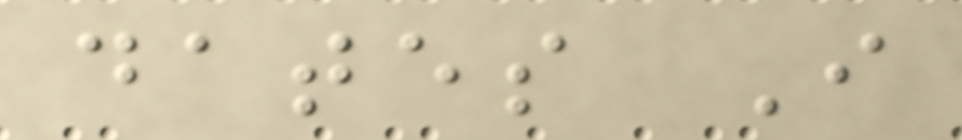dates I
